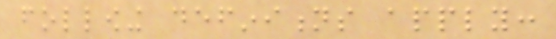following definitions apply:
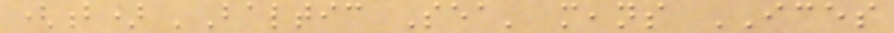(b) 'Baltic Sea' means ICES
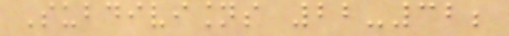Subdivisions 22-32;
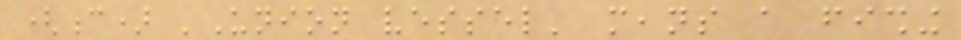(c) 'Union vessel' means a fishing
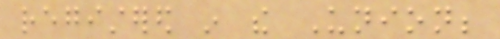registered in the Union;
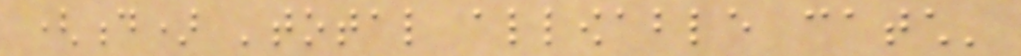(d) 'total allowable catch'
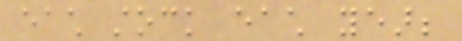each stock each year;
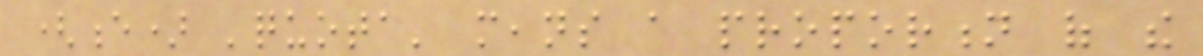(e) 'quota' means a proportion of the
